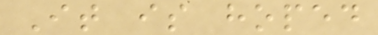It is hoped
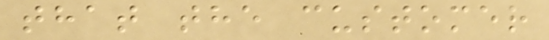that the customer
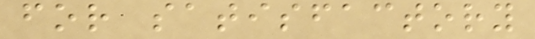for satisfactory
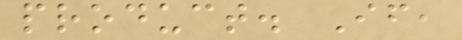product. If,
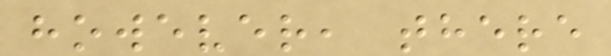however, there
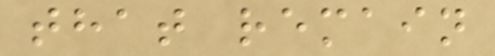that remain
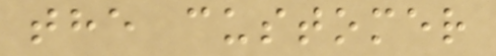the customer
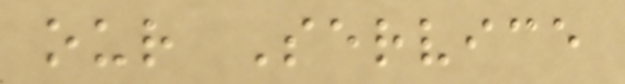our Service
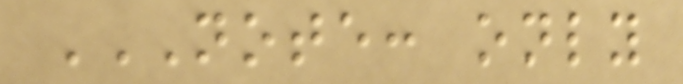NOTE: ONLY
